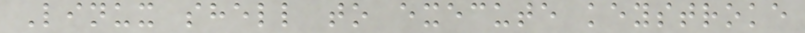Linux shell to execute keystroke
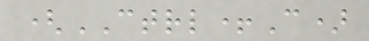(CTRL+C)
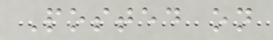Posted on
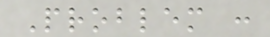Problem :
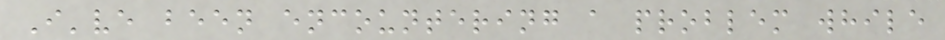I've been encountering a problem while
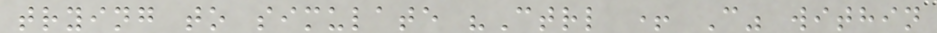trying to simulate "Ctrl + C" within
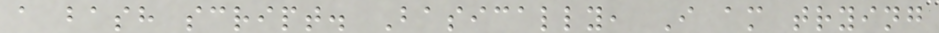a bash script. Basically, I am trying
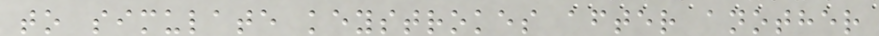to simulate keystrokes after another
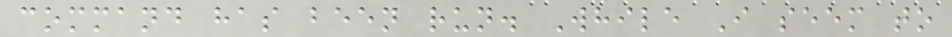command has been run. While I seem to
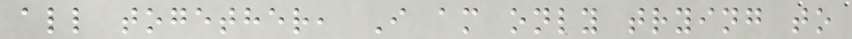all together, I am only trying to
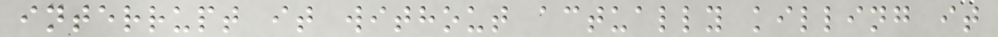interrupt it without actually killing it
